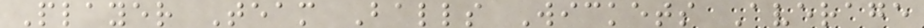Player Team Balls Wickets Average
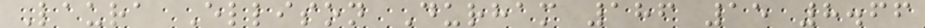Laura Ellison Durham 186 15 8.66
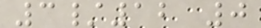3/12 0
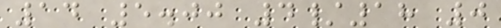14 5.00 4/18 0
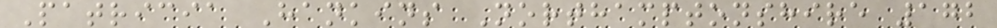Patricia Hankins Northamptonshire 172
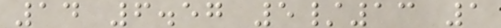14 6.57 5/13 1
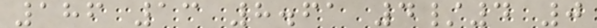186 13 8.61 4/4 0
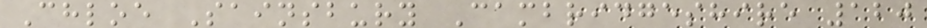Chloe Sainsbury Cambridgeshire 120
